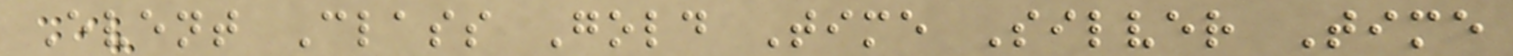Event Class Gold Time Silver Time
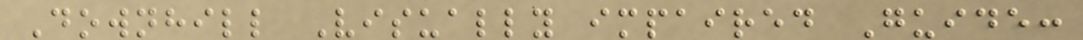Downhill Visually impaired Guide:
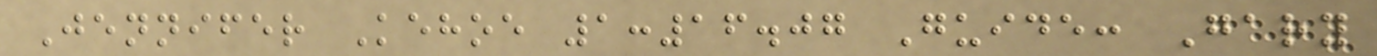Jennifer Kehoe 1:16.07 Guide: Gary
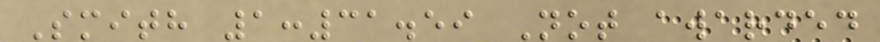Smith 1:31.59 Not awarded
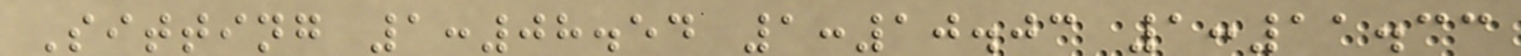Sitting 1:08.54 1:10.03 1:11.33
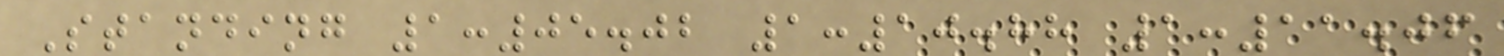Standing 1:05.02 1:10.88 1:11.06
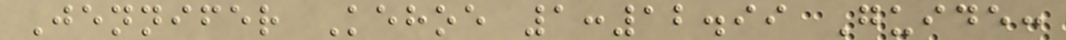Jennifer Kehoe 1:12.99 Guide:
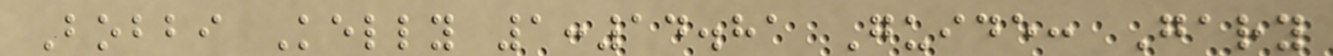Bobbi Kelly 1:14.81 Guide: Gary
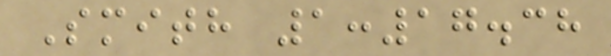Smith 1:17.38
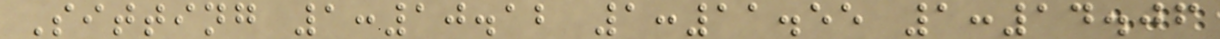Sitting 1:10.12 1:11.55 1:14.06
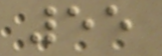55
